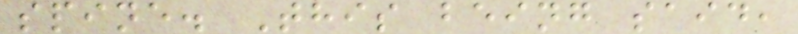spine. This being said,
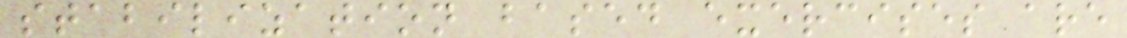stabilization based exercises are
